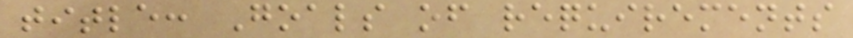title: Goals of requirements
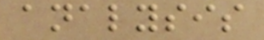analysis
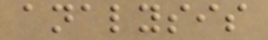analysis
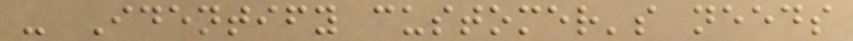- Identify customer's needs
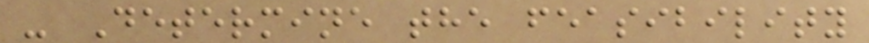- Determine the feasibility
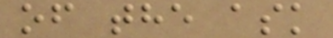of the ask
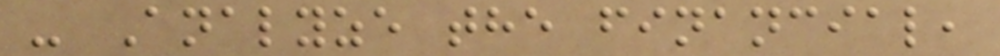- Analyze the financial,
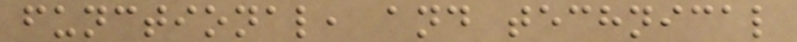functional, and technical
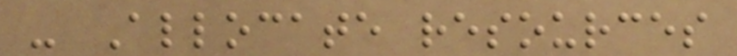- Allocate resources
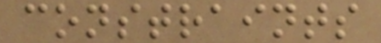constraints
